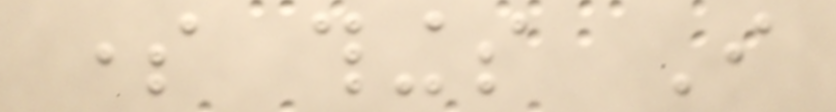some things I
